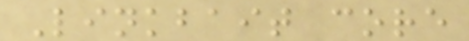Linkbait core
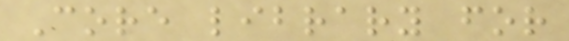Core library for
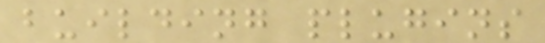building plugins
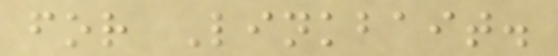for Linkbait.
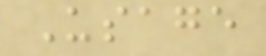Usage
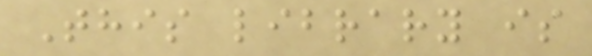This library is
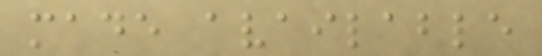made available
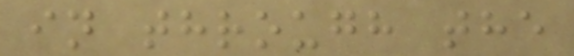in through the
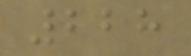228
